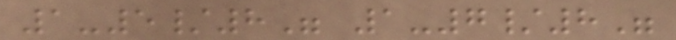1-5/8" 1-7/8"
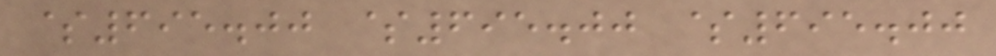$695.00 $695.00 $695.00
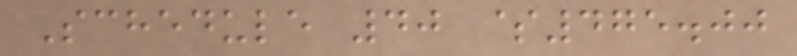Schedule 40 $475.00
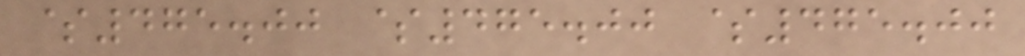$475.00 $475.00 $475.00
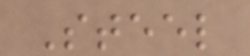Steel
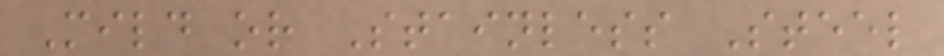Mild or Stainless Steel
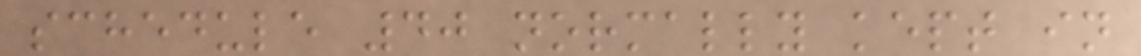schedule 40 normally kept in
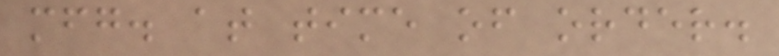mfg. at time of order.
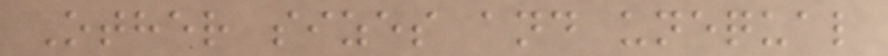Other sizes and unequal
